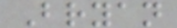Bryan
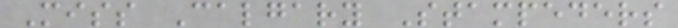Miss Calgary Stampeders
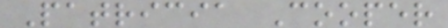Patricia Cooper
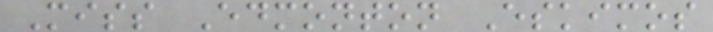Miss Edmonton Eskimos
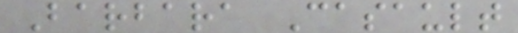Barbara Casault
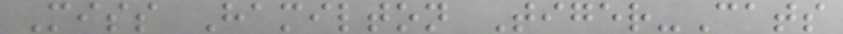Miss Hamilton Tiger-Cats
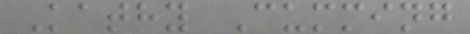Kathy Cumming
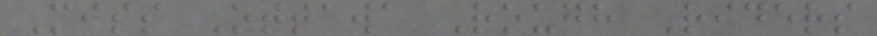Miss Ottawa Rough Riders
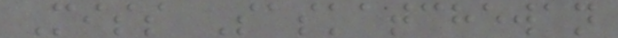Miss Saskatchewan
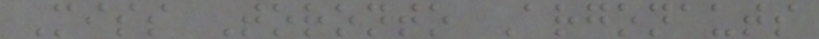Miss Toronto Argonauts
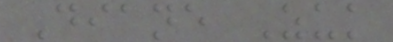Diane Zuk
